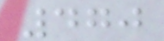470
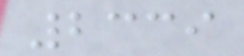2339
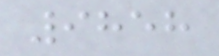9858
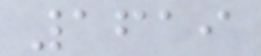1619
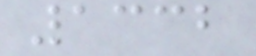1332
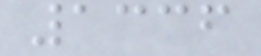1336
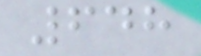648
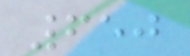650
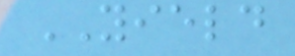YIELD
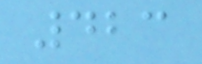423
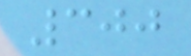300
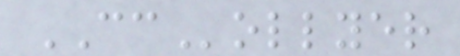CCollyer
